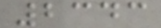2343
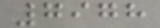7978
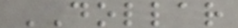DOLLAR
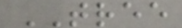TREE
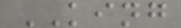KING
